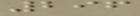296
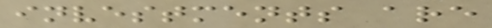investments are
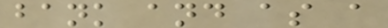bank and as a
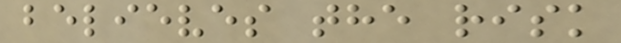believes the risk
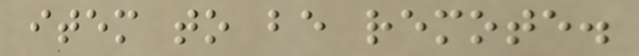item to be remote.
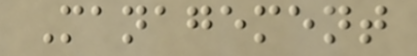Management
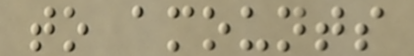to amounts
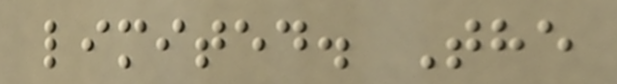limited. The
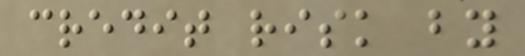credit risk by
